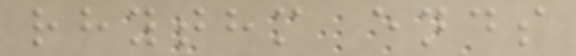rhythm ends
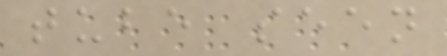tube seen
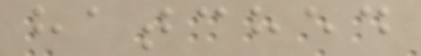hatched
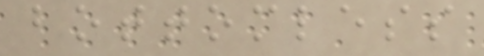bottomless
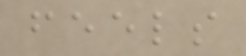feels
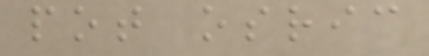pot osric
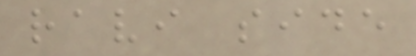ravi side
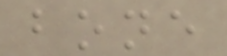bone
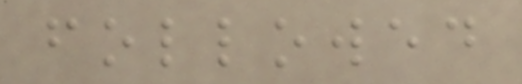followed
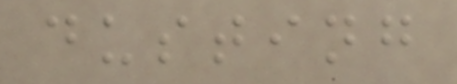dusting
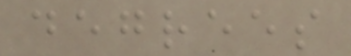degrees
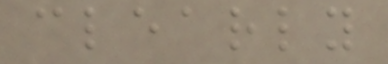clearly
